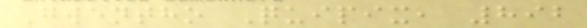Gwentho Quipix, 892
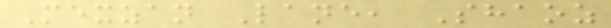Mexzan Lane, Shaoz
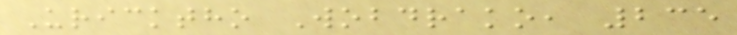Uricktho Wobdrako, 235
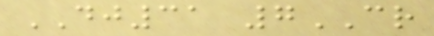DJ31 7CR
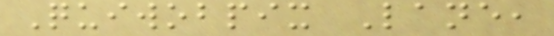Quiwobpix Lane,
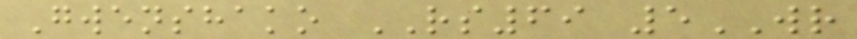Gwenshako RS69 5WR
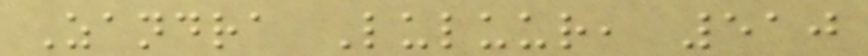Zandra Luluur, 510
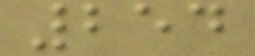254
